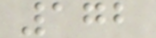172
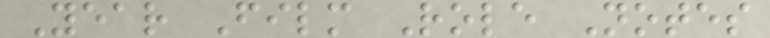Year Film Role Notes
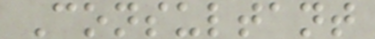Consultant
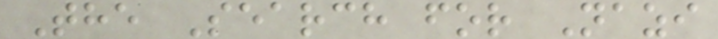The Search for Nazi
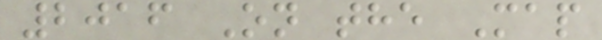2016 On the Map
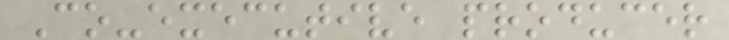Co-executive producer
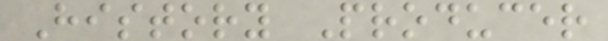History Producer
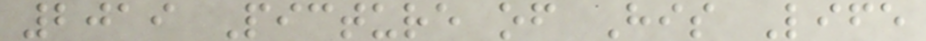2019 Picture of His Life
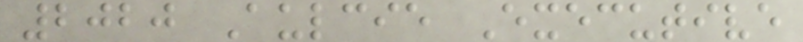2020 Aulcie Executive
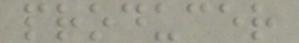producer
